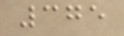375
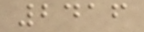2416
